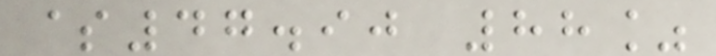$47.90 88%
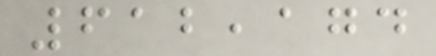612,174
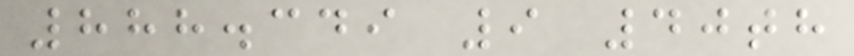888.349 9 40th
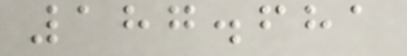187.681
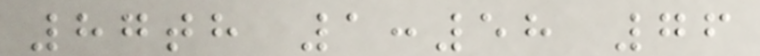87th 1:58 76
